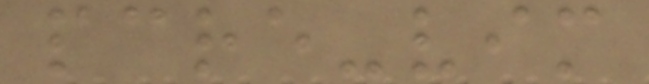pcre-vim
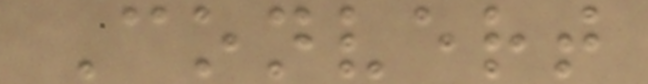Convert
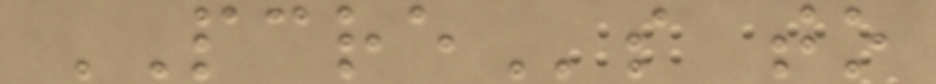PCREs to
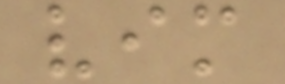vim
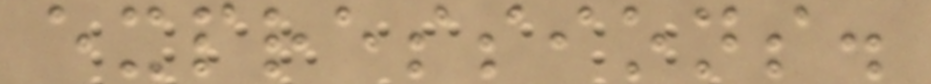expressions.
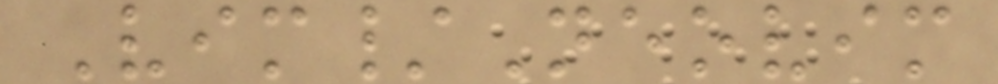Vim/Neovim
